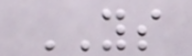YS
